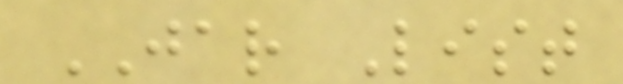JAR List
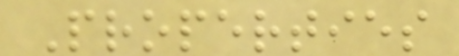Properties
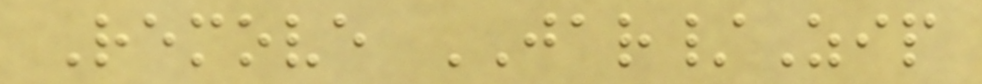Remove JAR/Zip
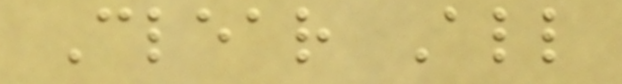Clear All
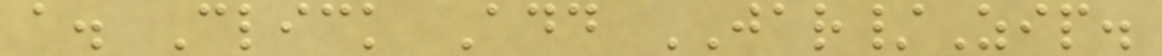a. Click Add JAR/Zip.
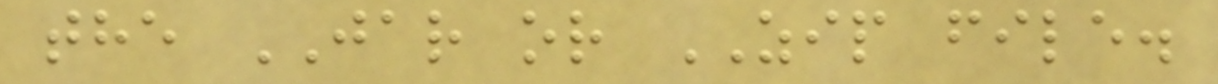the JAR or ZIP file.
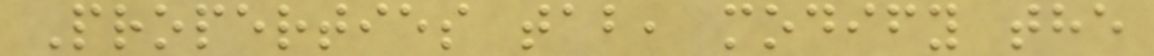Properties tab, modify the
